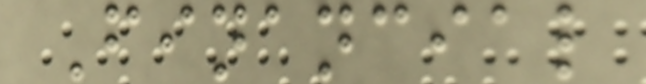Financial
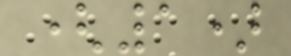(1)
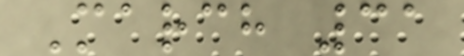March 31
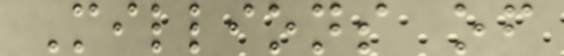Millions of
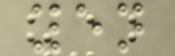yen
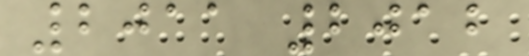2011 2012
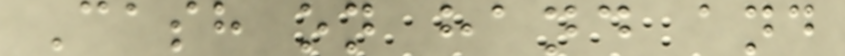Cash on hand and
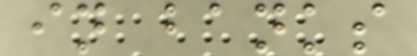in banks
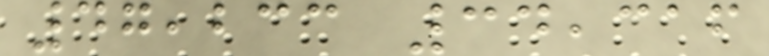47,233 34,316
